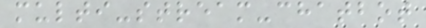multi-stream-chatbot
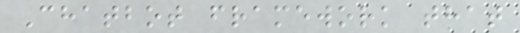Chatbot framework that
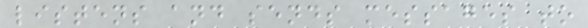listens and sends messages to
